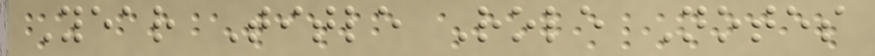Year Title Role Notes
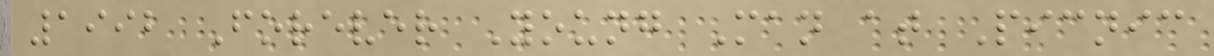1992 Forever Young Man at Picnic
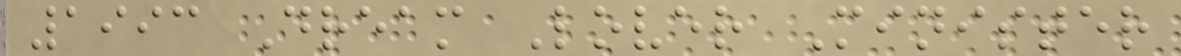1993 Dream Lover Minister
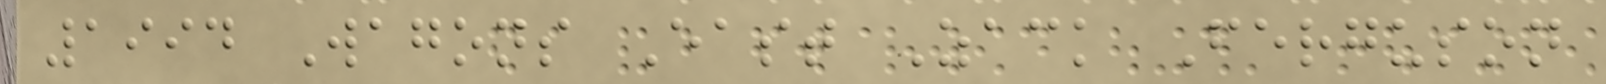1994 Wagons East Zack Ferguson
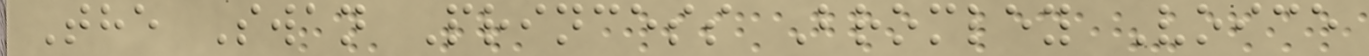The Swan Princess Bromley Voice
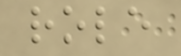role
